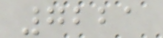7221
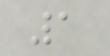1
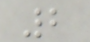2
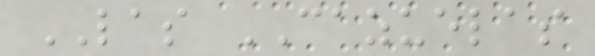LAS CAZUELAS
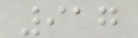917
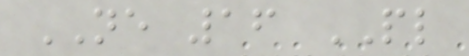NE 16 PL
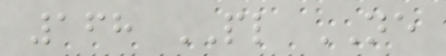168 PL NE
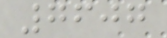7607
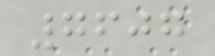7607
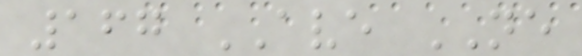167 AVE NE
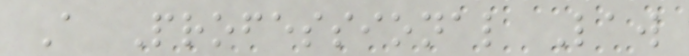A Professional Law
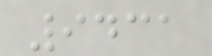9431
